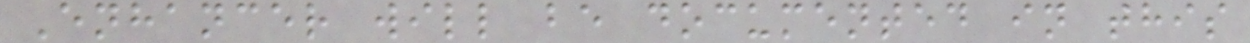Enhancer will be documented in this
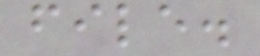file.
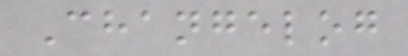Changelog
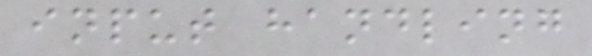input handling
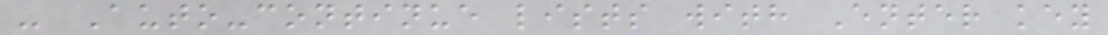- Auto-continue lists with Enter key
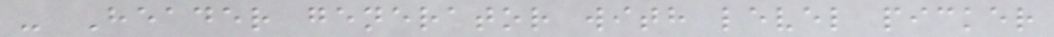- Header generator with level picker
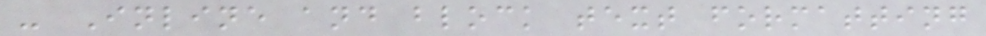- Inline and block text formatting
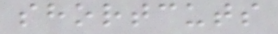shortcuts
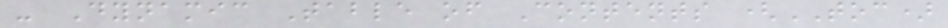- Dynamic Table of Contents (TOC)
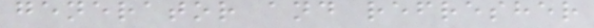generator and refresher
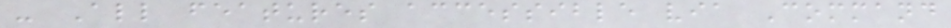- All features accessible via Command
